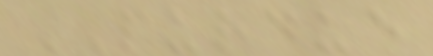PURDUE
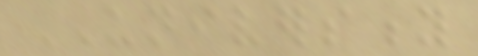UNIVERSITY
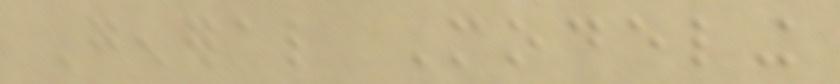General Modeling
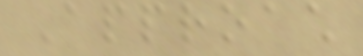Approach
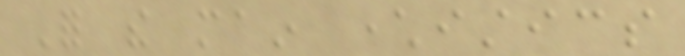For the main characteristics
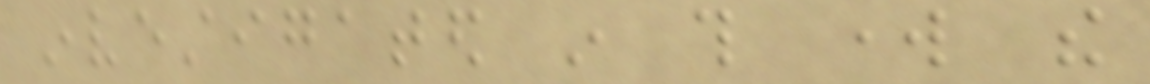investigated in this work the
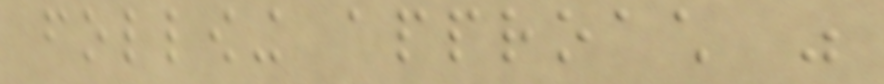following approach was
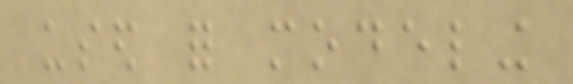used for modeling
